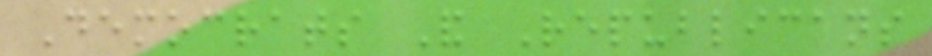Democrats And Republicans
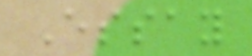Essay
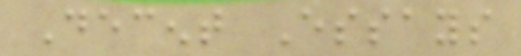Decent Essays
